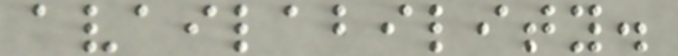availability.
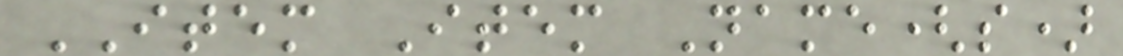ITEM Item Name(s)
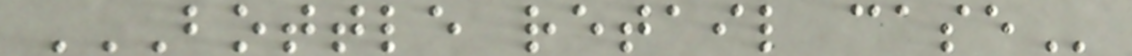BOTTLE RETAIL CASE
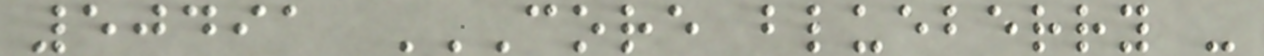50491 CORE BLUEBERRY -
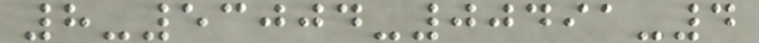8-53004-00491-4
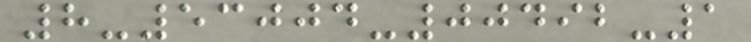8-53004-00492-1
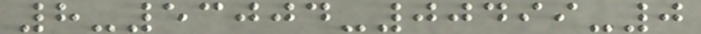8-53004-00499-0
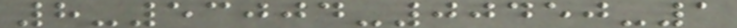8-53004-00450-1
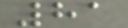81
